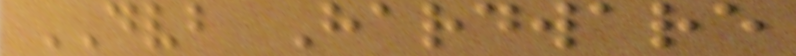DVB Hardware
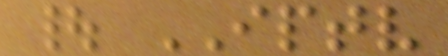| IPTV
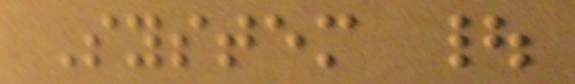System |
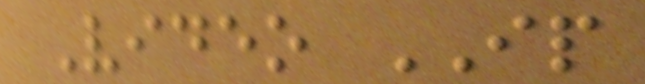Video IP
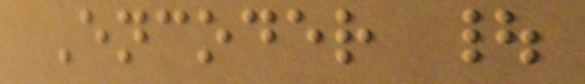Encoder |
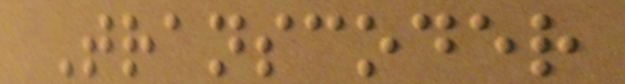Transcoder
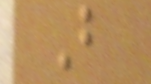B
